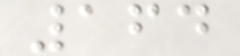164
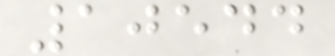10544
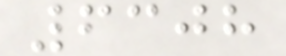6308
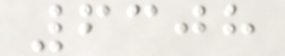6308
